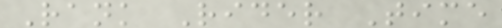Rank Rider Time
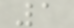1
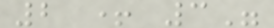2 + 3"
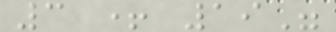3 + 19"
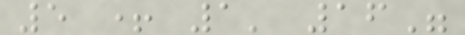5 + 1' 16"
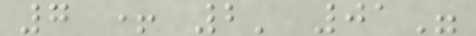7 + 2' 01"
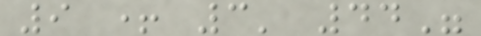9 + 3' 44"
